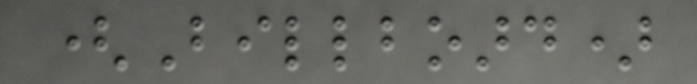(Billboard)
